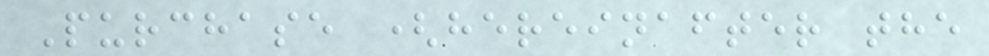Purchase (hereinafter the
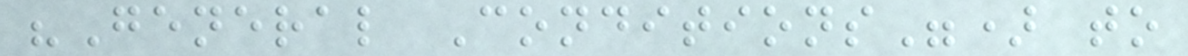"General Conditions") to
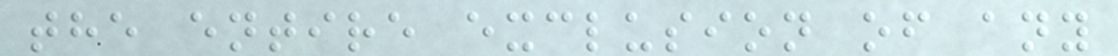the entire exclusion of any
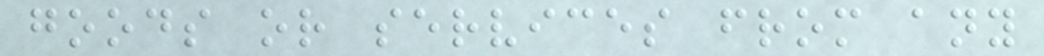goods or services from any
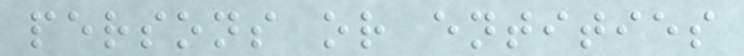persons or entities
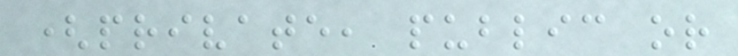(private, public or
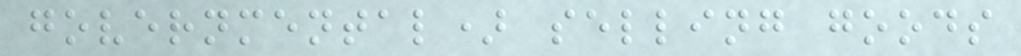governmental) selling goods
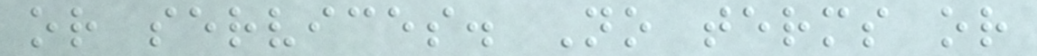or services. No terms or
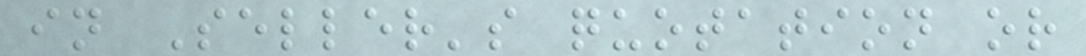in Seller's quotation or
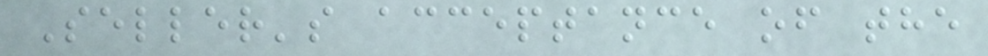Seller's acceptance of the
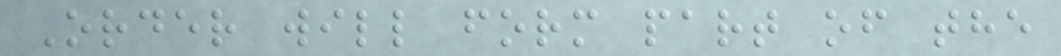Order will form part of the
